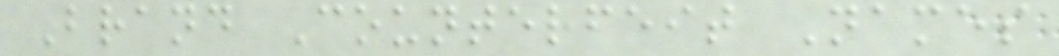Brand Counterfeit Names
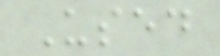Used
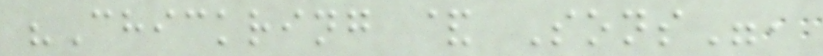"Chickring & Sons",
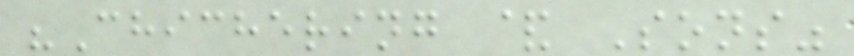"Chichering & Sons"
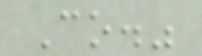Co."
